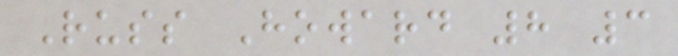Russ Howard 8 3
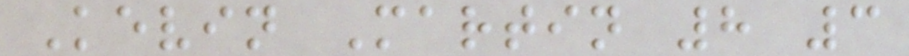Kevin Martin 8 3
